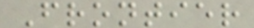Frontier
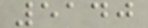5140
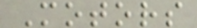Motors
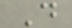D
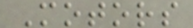Motors
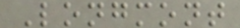Longmont
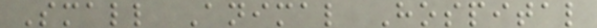Small Animal Hospital
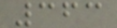363
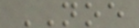NOE
